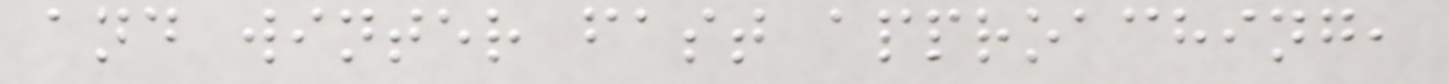and winter fast approaching,
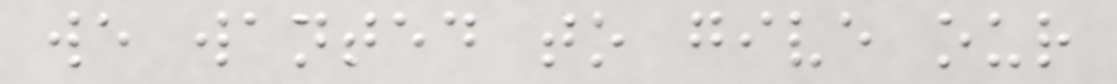we wanted to give our
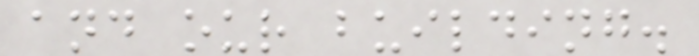and our building.
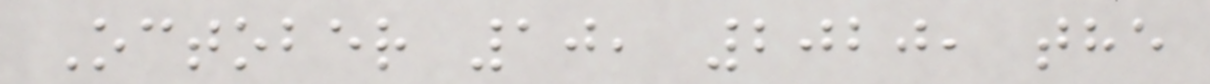October 10, 2020, the
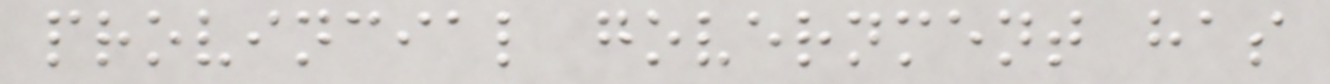provincial government has
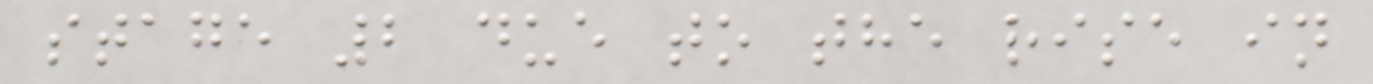stage 2 due to the rise in
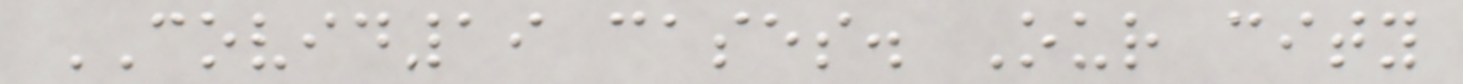COVID19 cases. Our city
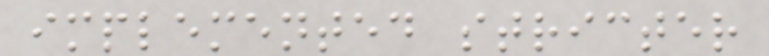implemented stricter
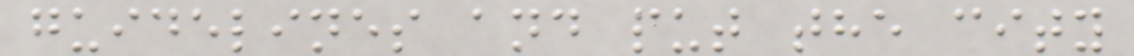guidelines and put the city
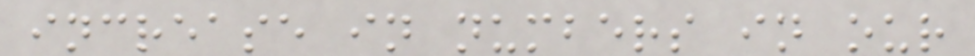increase in numbers in our
